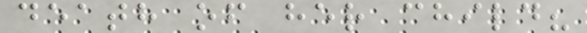death of her child?
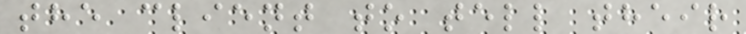the client to tell their
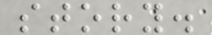story.
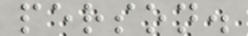person.
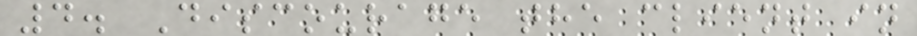4. Discourage the client in
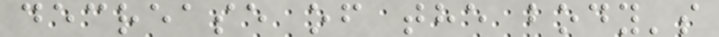decrease of the body's
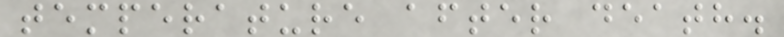temperature after death.
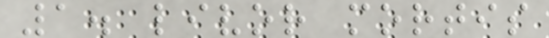1. livor mortis
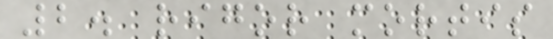2. rigor mortis
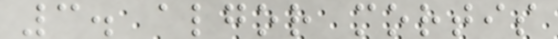3. algor mortis
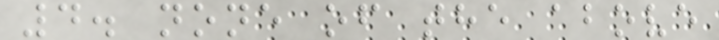4. none of the above
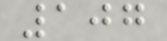107
